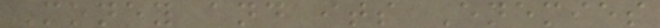Money and its Enemies
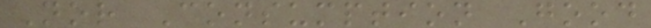Nor Consumption Good
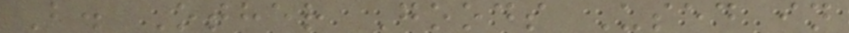B. Other Goods Used in
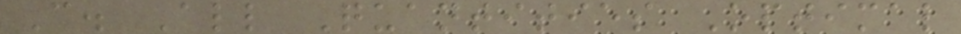C. All Quantities Optimal
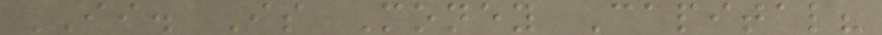II. Is Money Capital?
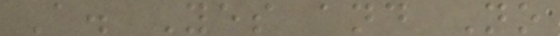A. Yes and No
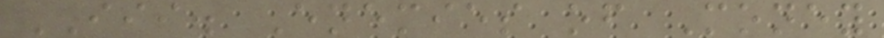III. Enemies of Money
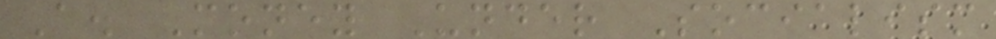A. Money Under Socialism
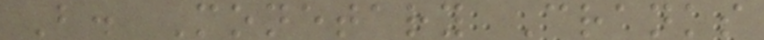B. Monetary Cranks
